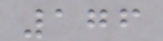176
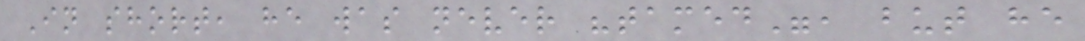In short, he was never "tamed", but he
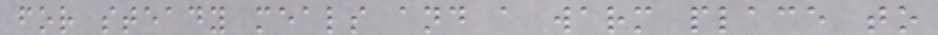for steady meals and a warm place to
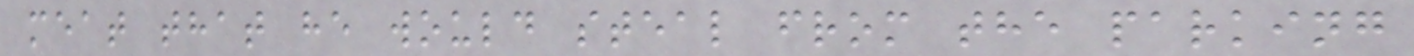meat that he would steal from the parking
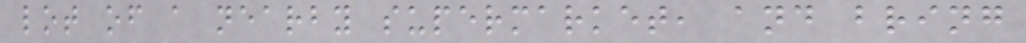lot of a nearby supermarket, and bring
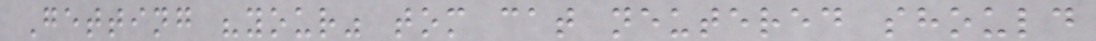Getting "your" tom cat neutered should
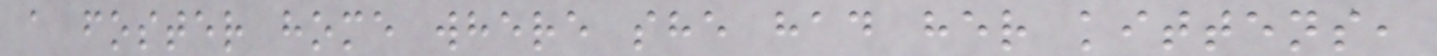a foster home where she had her kittens,
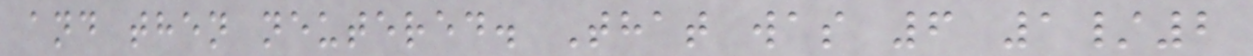and then neutered. That was 6 1/2
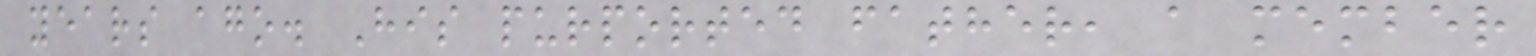years ago. His purported father, a member
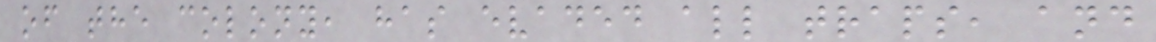of the colony, has evaded all traps, and
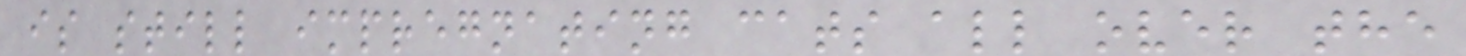is still impregnating cats all over the
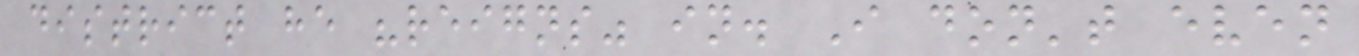district he "reigns" in. I don't even
